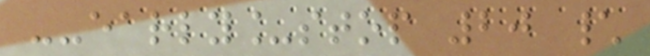--early_stop 20 \
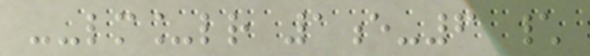--lm_lr 1e-6 \
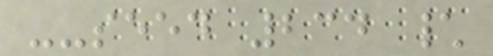--seed 234 \
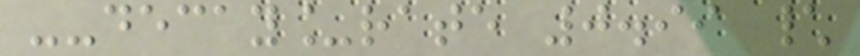--decay_rate 0.99 \
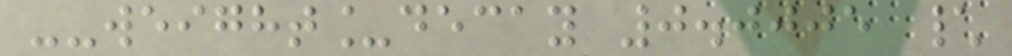--weight_decay 0.0005 \
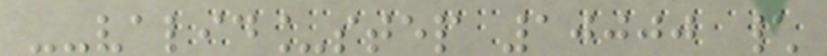--valid_step 10000 \
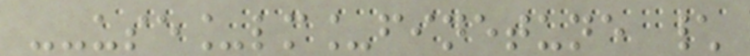--use_lm_finetune \
